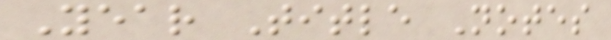Year Title Notes
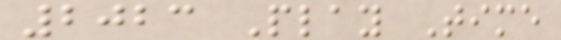2023 Play Time
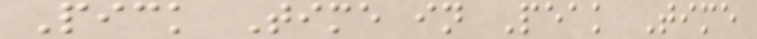Pick Time in Peak Time
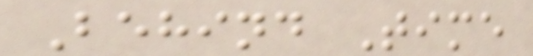Behind Time
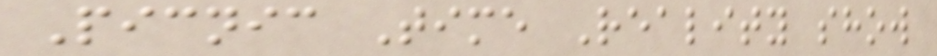Picnic Time Reality show
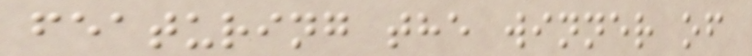featuring the winner of
